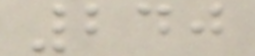240
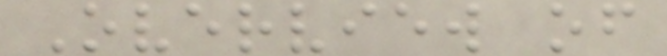Overview of
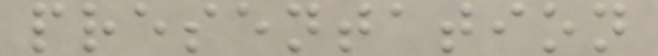presentation
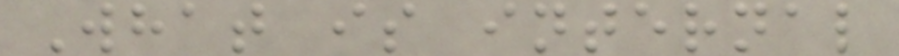What is internal
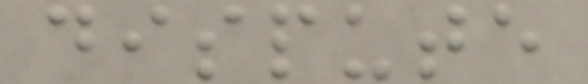dispute
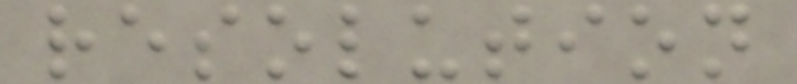resolution
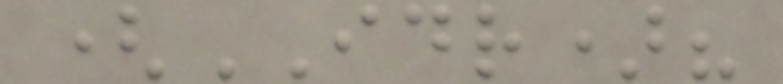(IDR)?
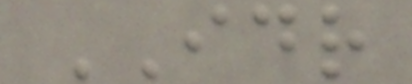IDR
